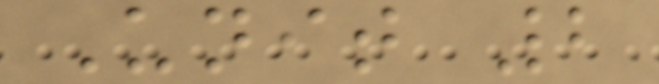Unit 2
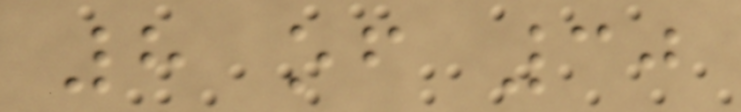8 of 30
